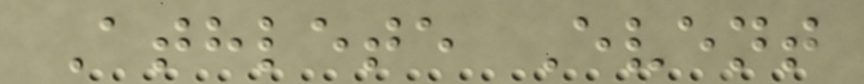Athlete Event
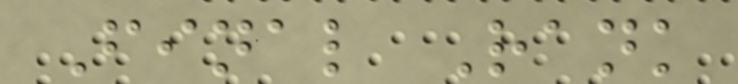Final Rank
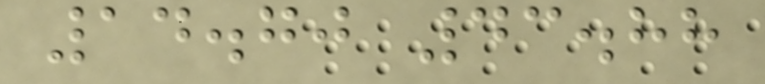14.70 43.88
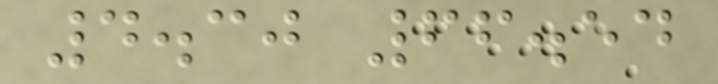4.30 66.54
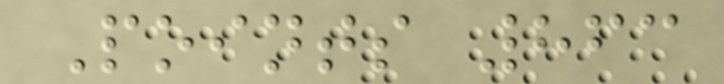Points 863
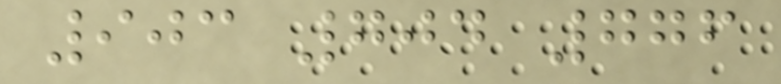903 704 776
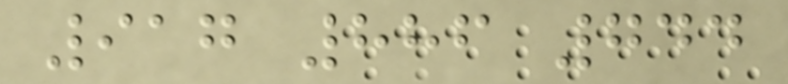917 886 744
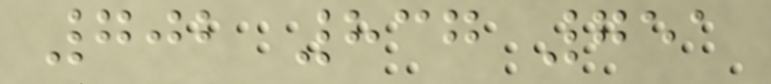702 837 751
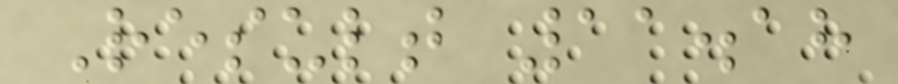Result 11.18
